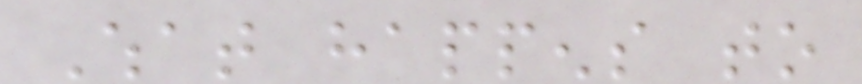What happens to
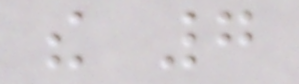the 7
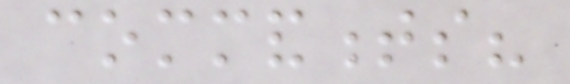commandments?
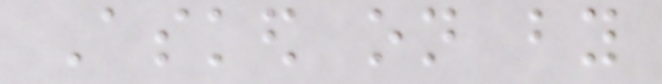Asked on by
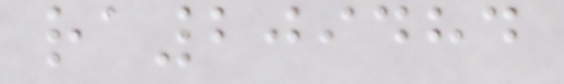ra209484
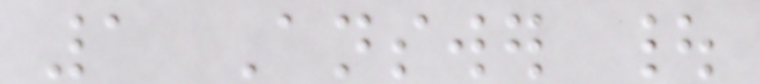1 Answer |
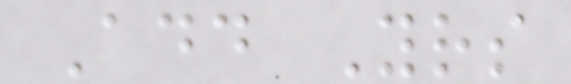Add Yours
